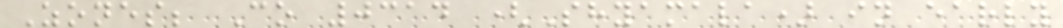Zones; Co 0314 (Shyamala) in early
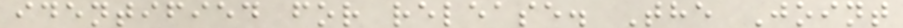identified for release. The Joint
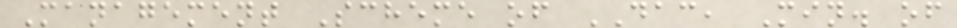Management Scheme of DAC, Min. of
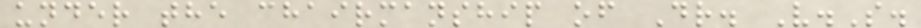under the chairmanship of Dr. V.S.
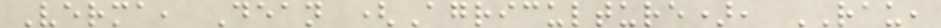Verma, Dean (Agriculture), RAU,
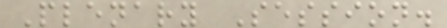Plenary Session.
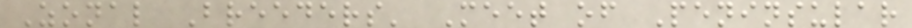Zonal Breeders' Meet of Peninsular
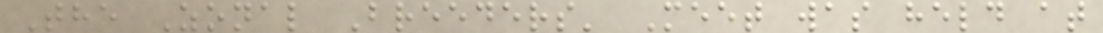The Zonal Breeders' Meet was held at
